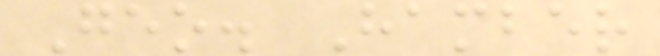Geo. Hamber
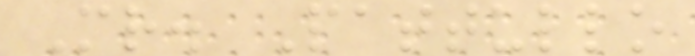Mr. Pattullo
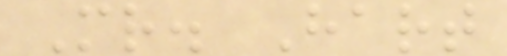Mr. Hart
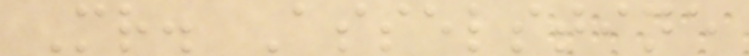Mr. Asselstine
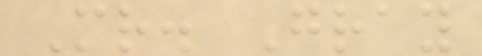Mr. Gray
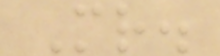Mr.
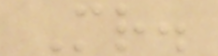Mr.
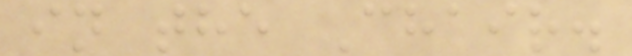in the Chair.
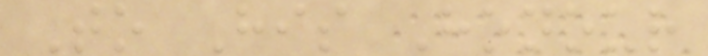To His Honour
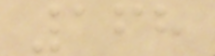168
